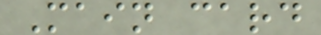Main card
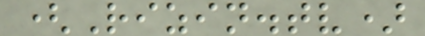(Rizin.tv)
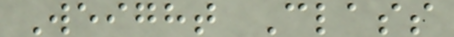Weight Class
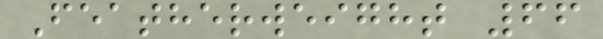Featherweight 66
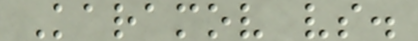Karamov vs.
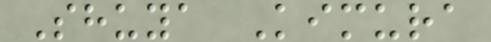Shuya Kimura
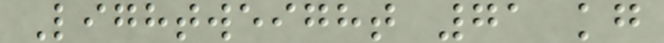Lightweight 71 kg
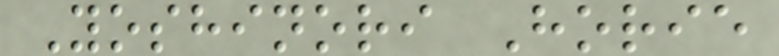Yoshinori Horie
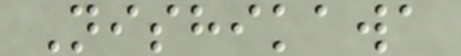Nishikawa
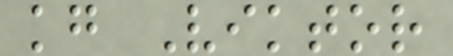kg Viktor
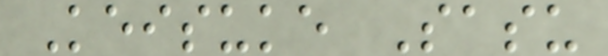Keisuke Sasu
